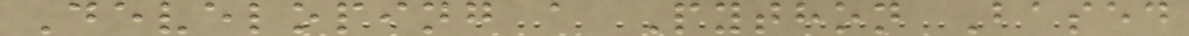Developing a Python Based
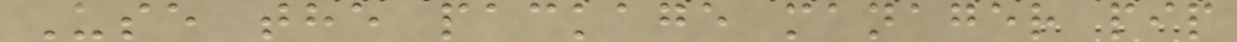Use the package manager pip
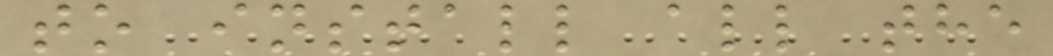to install all the
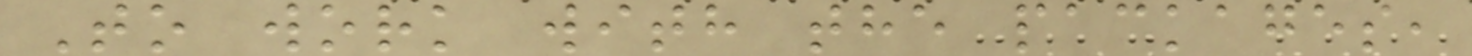To work with the packages,
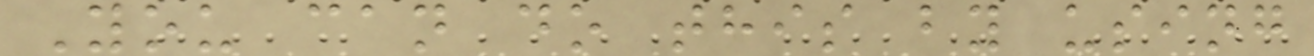You can do this by using
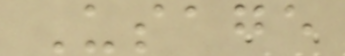Usage
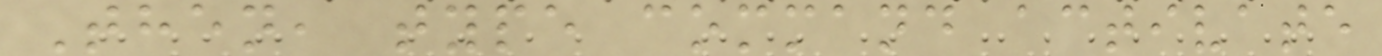Then, type command activate
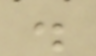.
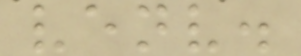venv.
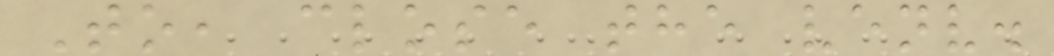To, close the venv.
